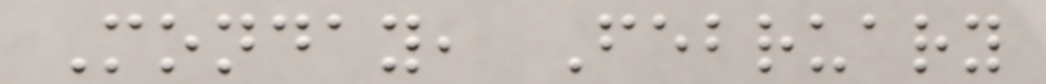Monday, February
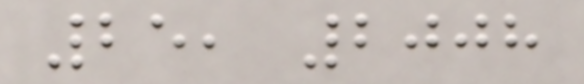25, 2008
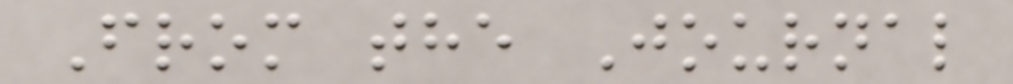From the Journal
